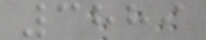3889
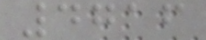4716
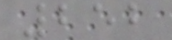252
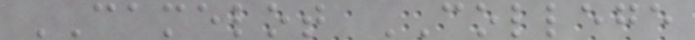CAMELOT COLLEGE
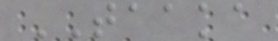TAAKA
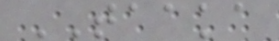TAAKA
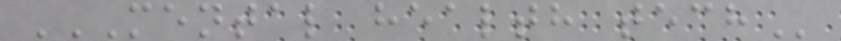MENTAL HEALTH TECH
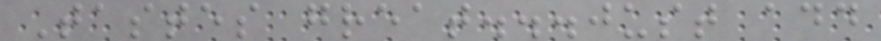Tastes great...just add
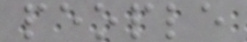people
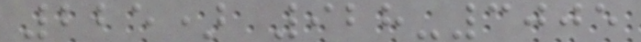225) 928-3005
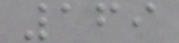169
